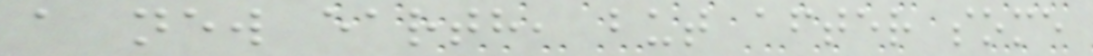a new earth, but after some
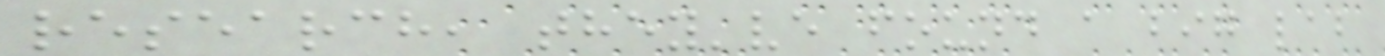research, they've found a big lab
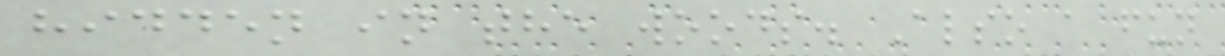hidden in the woods. Also a fun
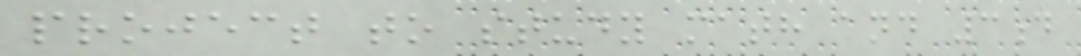project to study math and 3d
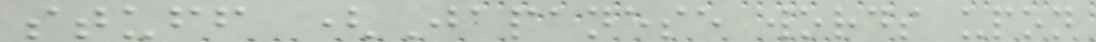stuff (Japanese words upon
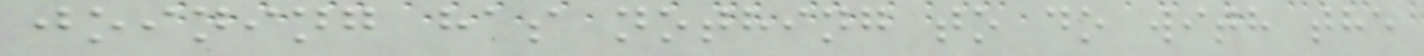joining has nothing to do with the
